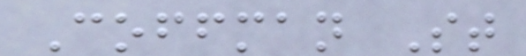Coffman St
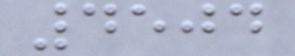4504
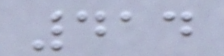414
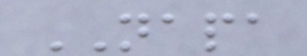NAPA
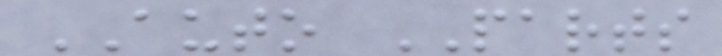AUTO PARTS
